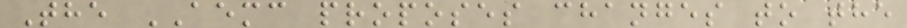The AEMC proposes changes to the
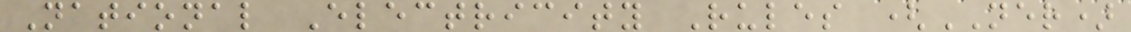National Electricity Rules (NER)
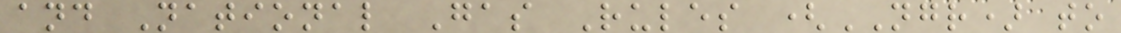and National Gas Rules (NGR) to
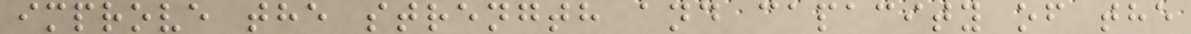improve the strength and capacity of the
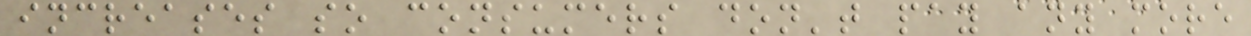increases so consumers don't pay any more
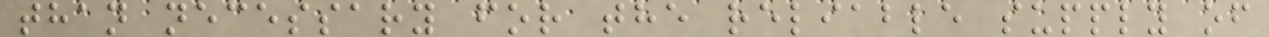than necessary for the reliable supply of
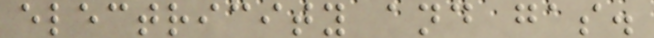electricity and gas.
